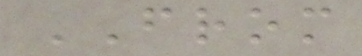FROM
